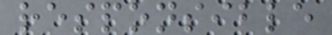responsible
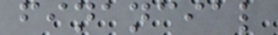financial
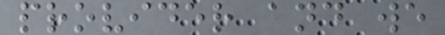provider and we
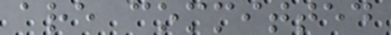are committed
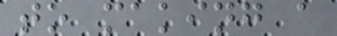to making a
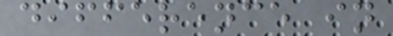difference in
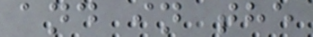and in the
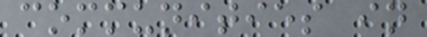communities in
